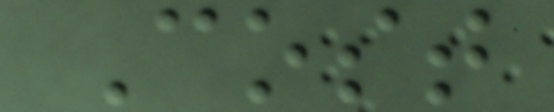Cost
